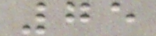75
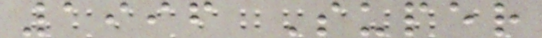1996 Super
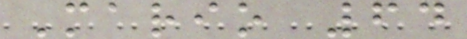Mario 64
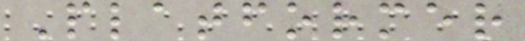Platformer
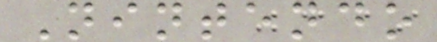Nintendo
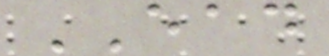EAD
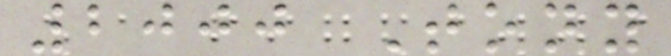2000 Tony
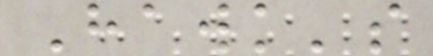Hawk's
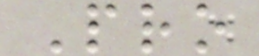Pro
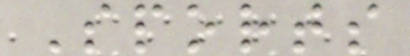Sports
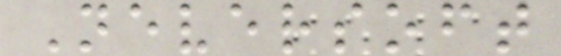Neversoft
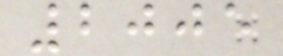2005
